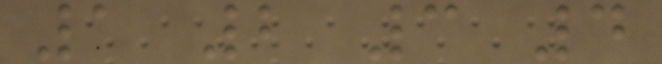1 2 3 4
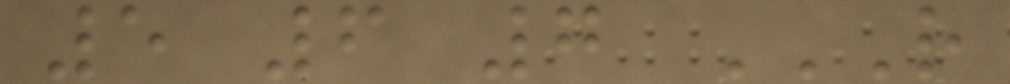5 6 7 R
